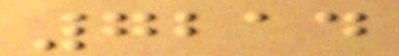7214
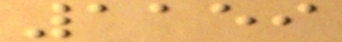1159
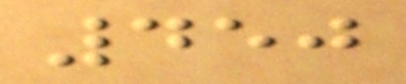450
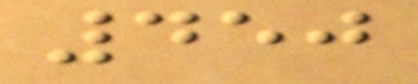450
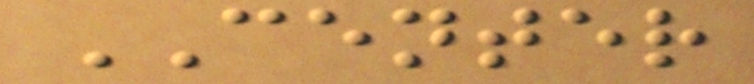CENTER
